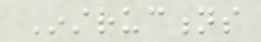Instructions
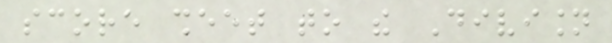score sheet to the Division
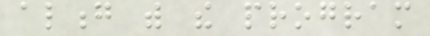along with the program
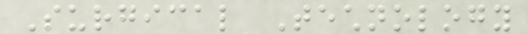Surgical Technology
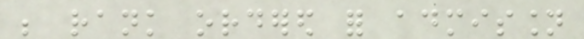be rank ordered for admission
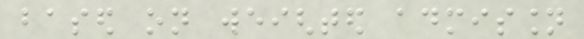based on weighted admission
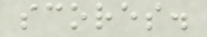scores.
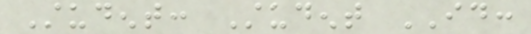Student: Student ID:
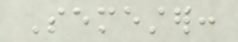Semester:
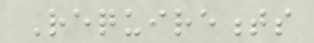Requirements
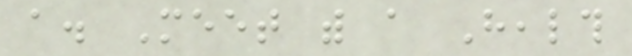a. Meet with a Health
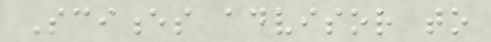Sciences advisor to
